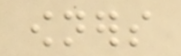owners
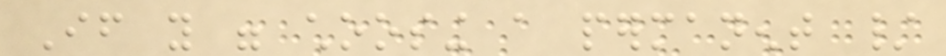If you were choosing a permanent /
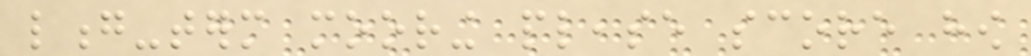long-term mooring please score how
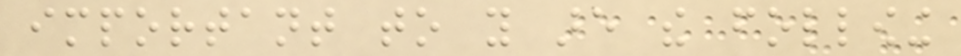important to you are the following
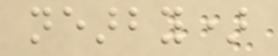nearby)
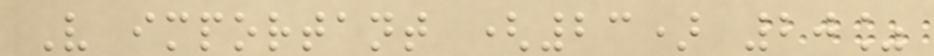Very important (23) 20%
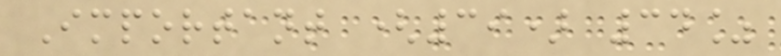Important (39) 34%
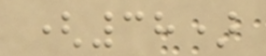(38)
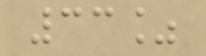33%
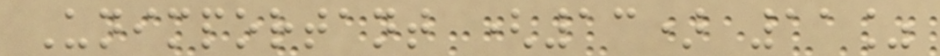Unimportant (13) 11%
